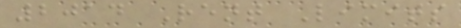2014 Rent Limits
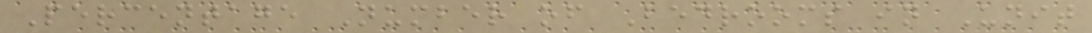Percentage Number of Bedrooms in Unit
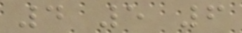4 5 6
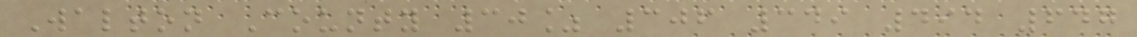Walton County 30% 306 349 494 647
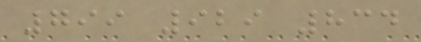799 929 834
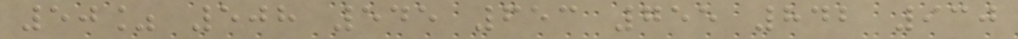50% 508 545 653 755 842 930
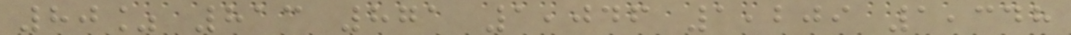80% 813 871 1,046 1,209 1,348
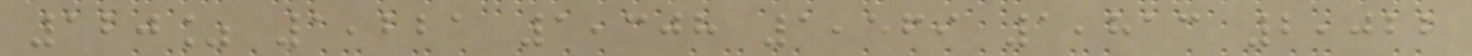120% 1,221 1,308 1,569 1,813 2,022
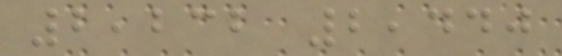2,232 2,440
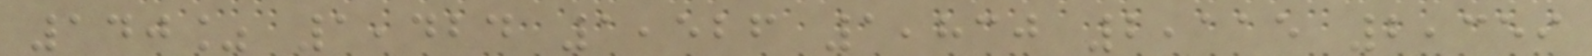140% 1,424 1,526 1,830 2,115 2,359
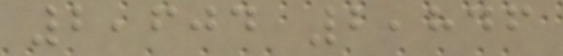2,604 2,846
